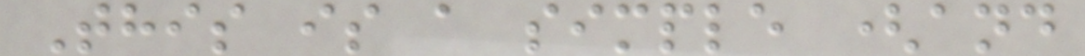This is a simple (and
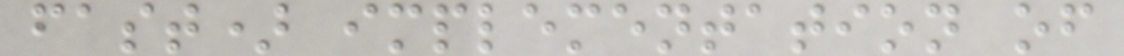fast) implementation of
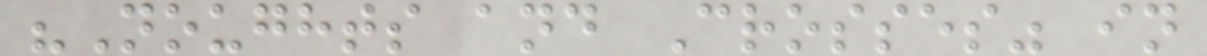"Noughts and Crosses" in
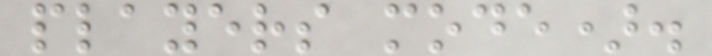players mode).
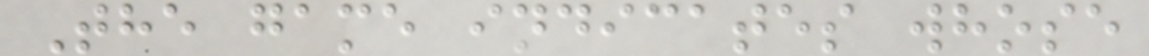The game indicates whose
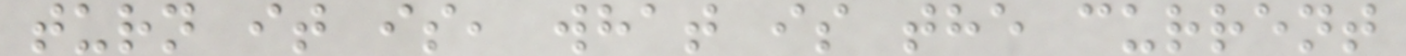turn it is, what is the current
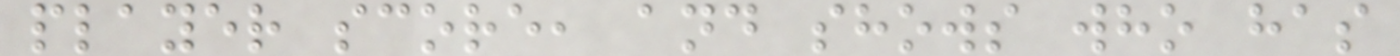player score, and shows who has
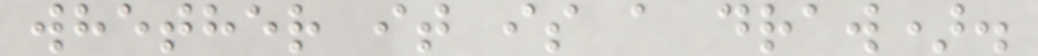whether it is a draw).
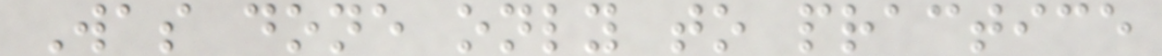Was done only to practice
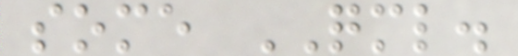some QML.
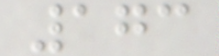173
